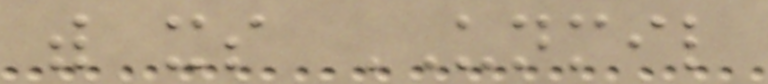with its UNMIL
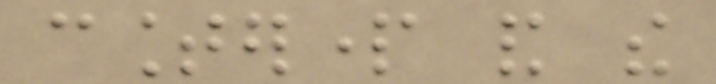counterpart and the
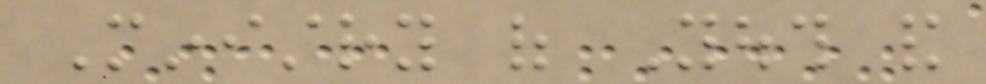Ministry of Youth and
